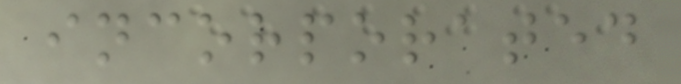incorporated
